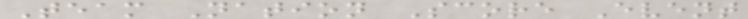Team Nation Score Event
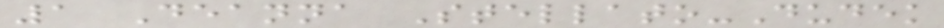1 Deanna Stellato-Dudek
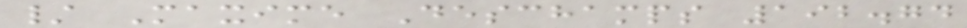/ Maxime Deschamps 192.74
